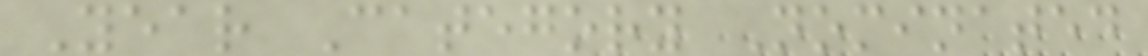Year Category Nominated
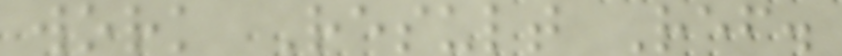work Result Ref.
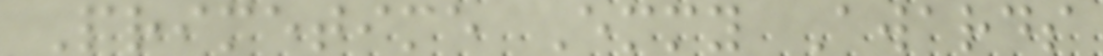Primetime Emmy Awards
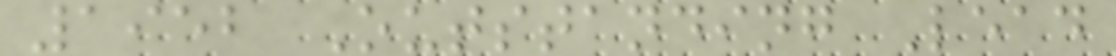1952 Outstanding Lead
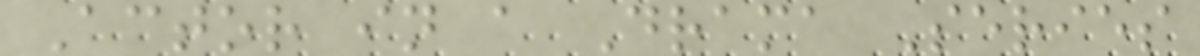Actor in a Drama Series
